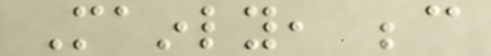Mainly, because
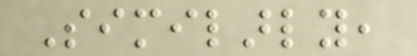Similarly,
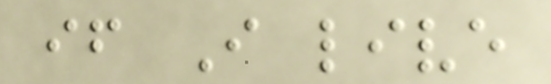if I live
